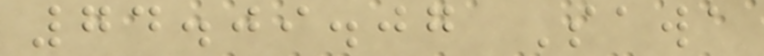74.09.07 Sawa
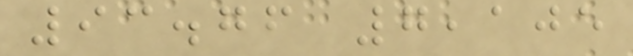93.76 7,105
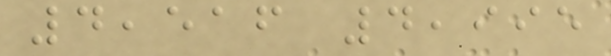4,516 4,995
